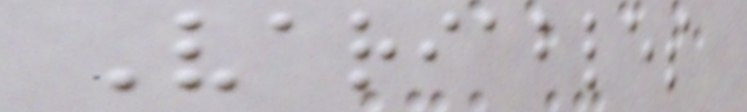Variables
